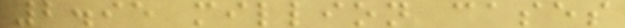2.95 million cases
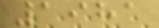1981
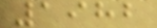1982
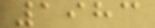1983
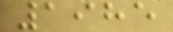1985
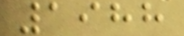1988
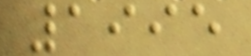1995
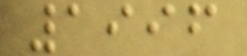1996
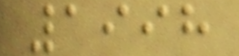1998
